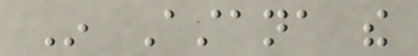In Astana the
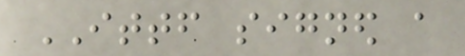ITTF signed a
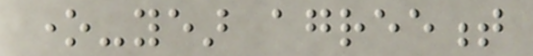one-year agreement
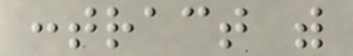contract with
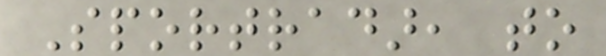Sportradar, to
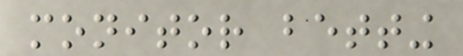monitor betting
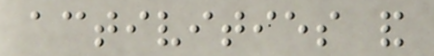activities and
